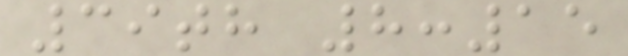39th 8:15
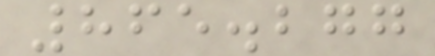865.277
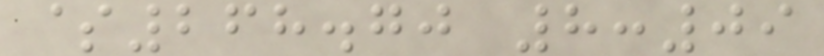$268.70 8:09
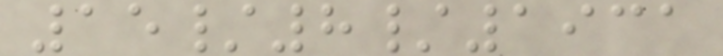15/8/1931
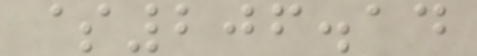$206.14
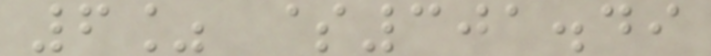6% $301.49
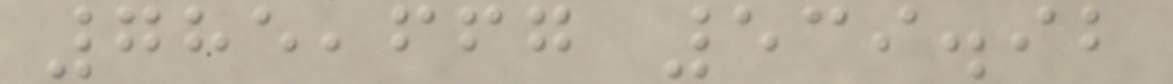785,667 539.92
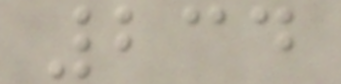234
